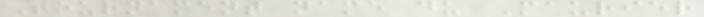Tournament name du Maurier
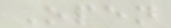Open
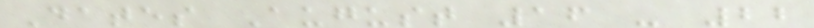Dates August 16 - 22
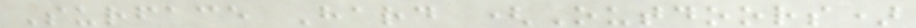Surface Hard (Outdoors)
